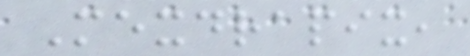Mexdrapix,
